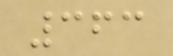363
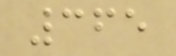365
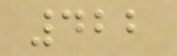422
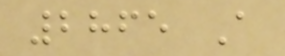2865 A
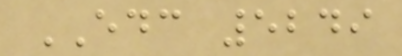EDC 5249
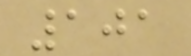101
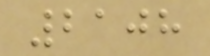2108
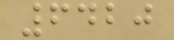6420
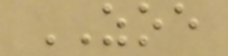ZOE
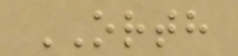ORTH
